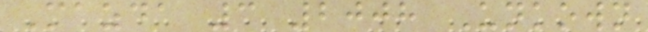Mazda 3 2008 Unkown
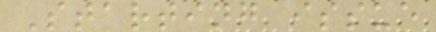Starting issue
